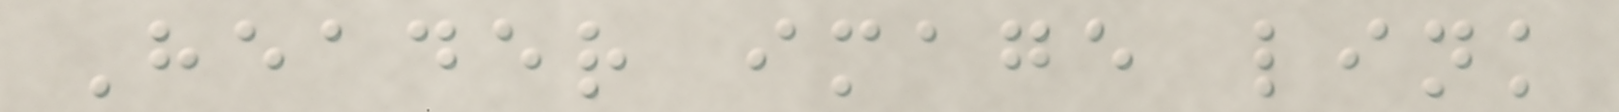Header image link
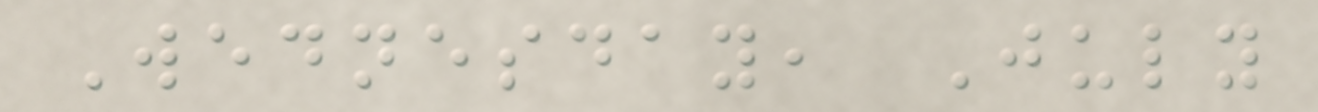Wednesday, July
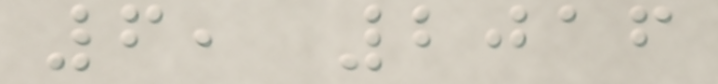6, 2016
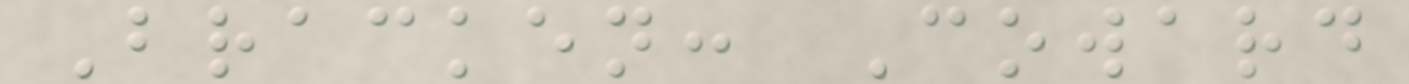Bracken: Coward
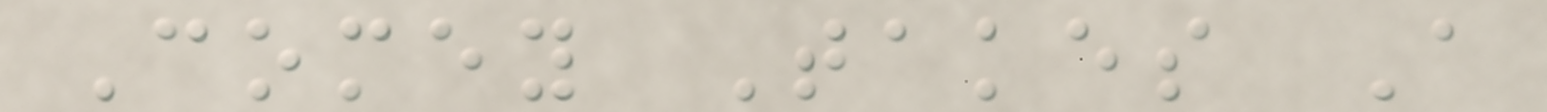Comey Takes A
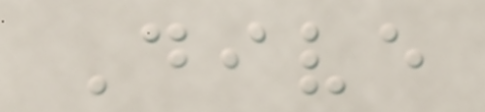Dive
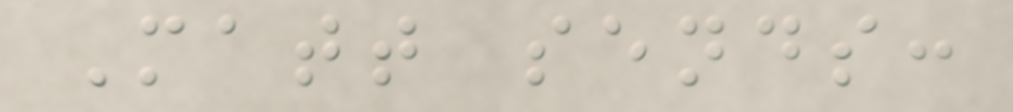Matt sends:
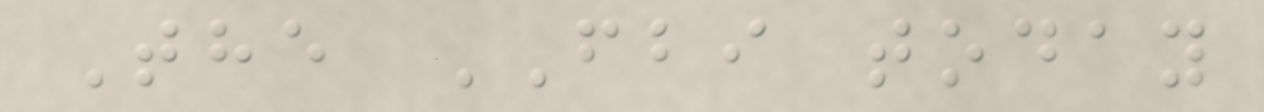The FBI today
